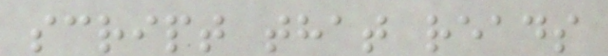script that reads
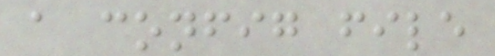a config file
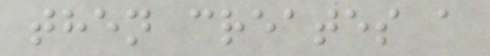then creates a
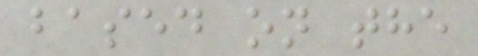based on the
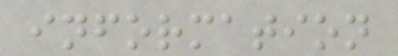information
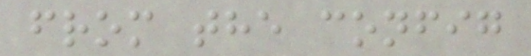from the config
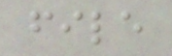file
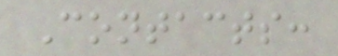Contacts:
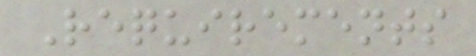Requirements
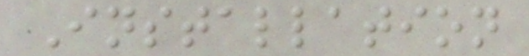Installation
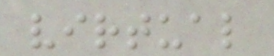virtual
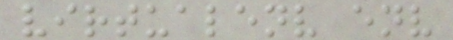virtualenv env
